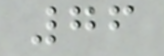76
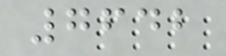7642
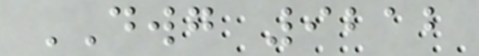DWG 9212
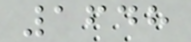1648
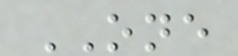ONE
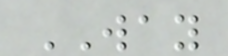WAY
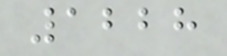1228
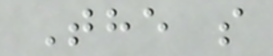The s
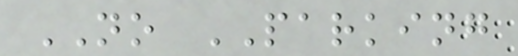NO PARKING
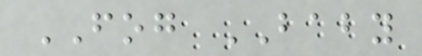FOG BABY
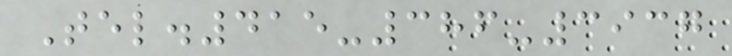Tel.415-386-3937
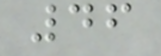46
